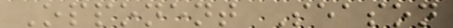Opponent Season
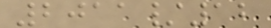2011/12
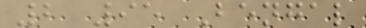2 95 Bengal
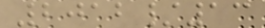2012/13
